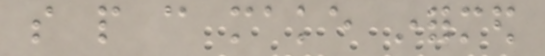so people can make informed
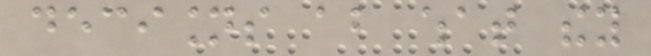decisions about what they
